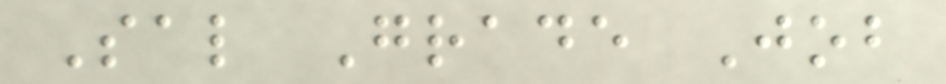Sal Grade Job
